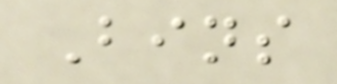Bins
